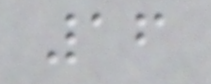16
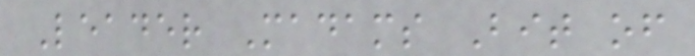Leader Madams Bit of
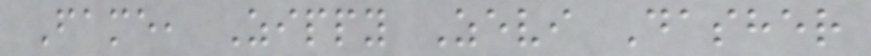Fame, Zippy Zevi Dasher
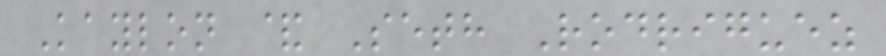Kaylon & Seth Rodriguez
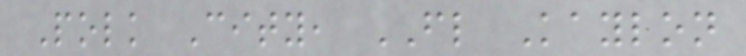Polk City, FL Kaylon
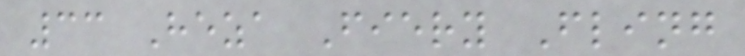33 Heza Fiery Fling
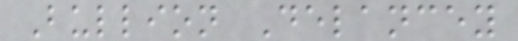Bullion Delancey
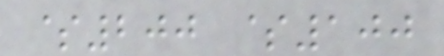$200 $100
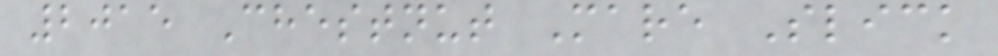2015 Chestnut Mare Slick
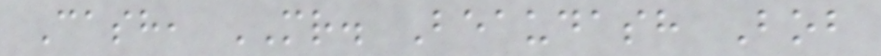Cash, MR. Beaudash Bob
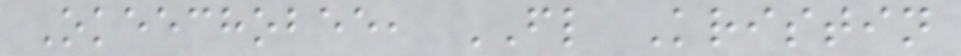Okeechobee, FL Kristin
